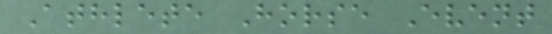Athlete Horse Event
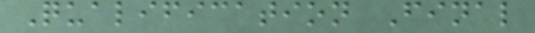Qualification Final
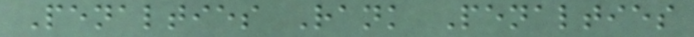Penalties Rank Penalties
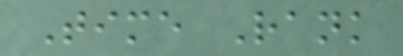Time Rank
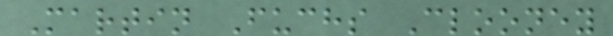Martin Fuchs Clooney
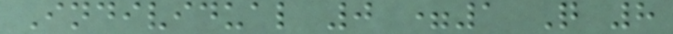Individual 0 =1 Q 8
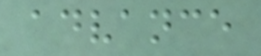advance
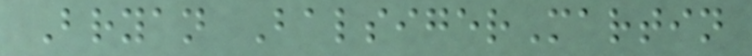Bryan BalsigerMartin
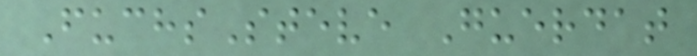FuchsSteve Guerdat
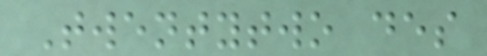Twentytwo des
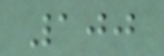100
